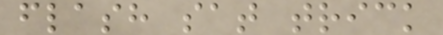flash sat trick
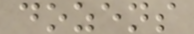dozens
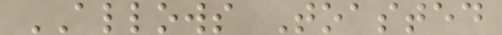ALLOWS Toasted
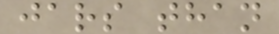jars than
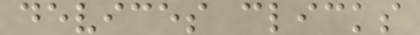devices clicks
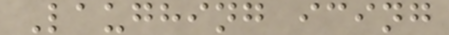Laughing icing
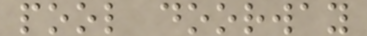pool doorway
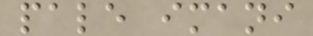pale imani
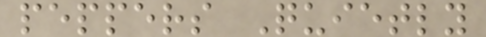peppers Quietly
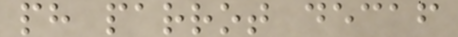ph parrot decaf
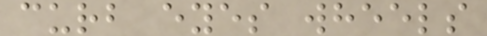curb eyes wheels
